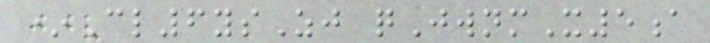*Cl6ysZj qJwnmX5a
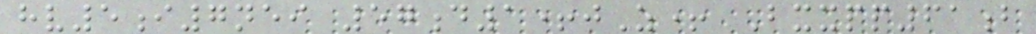hv5i7nei 57d1+jZ+ Bxxpp61b
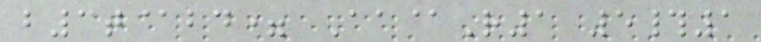b3t@bd= Aa@R1 5#1
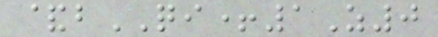&bQI+1Z0
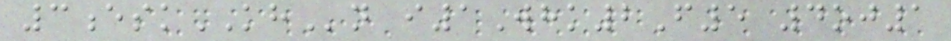3eskKHn i1Whk2F5 4oj1
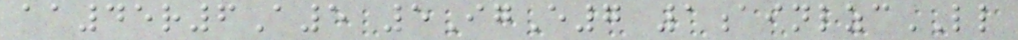aa45r6A5 5IgE7 1ainlzcLL
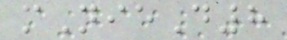mNieD8
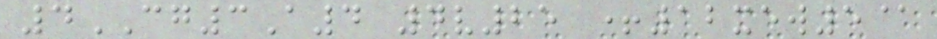4CG3A4 4v25 +12xew5@
